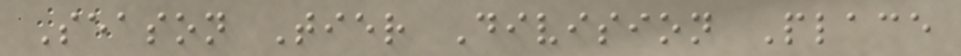Season Tier Division Place
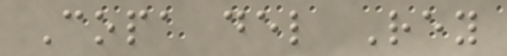Copa del Rey
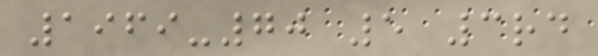1969-70 5 3rd
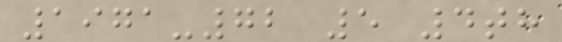1971-72 5 4th
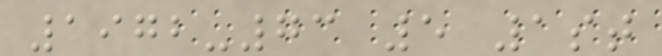1972-73 5 1st
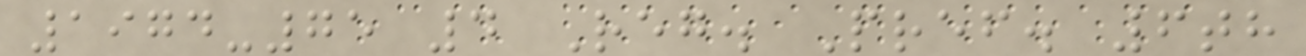1974-75 4 Reg. Pref. 6th
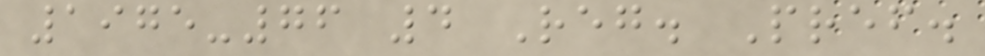1975-76 4 Reg. Pref.
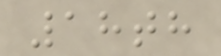18th
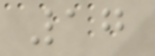17
